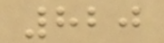820
